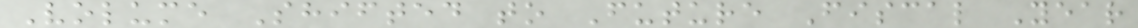Volume Shifted to Future Fiscal Year
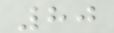80
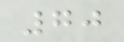70
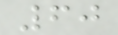60
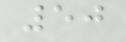50
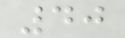40
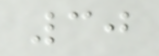30
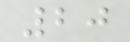20
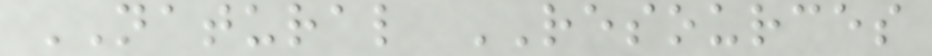NATURAL RESOURCES
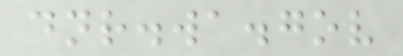dnr.wa.gov
